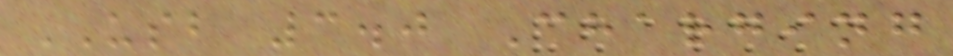USB 3.0 Charging
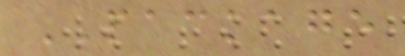PACKAGE
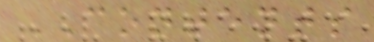CONTENTS
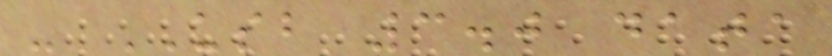- USB 3.0 data
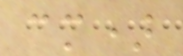cm)
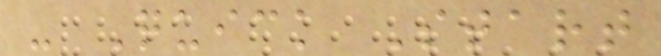- Quick Start
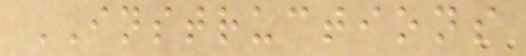INSTRUCTIONS
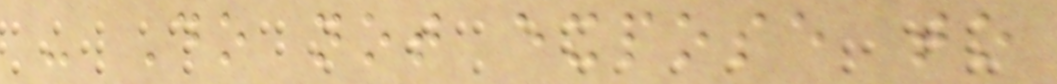- Do not expose to
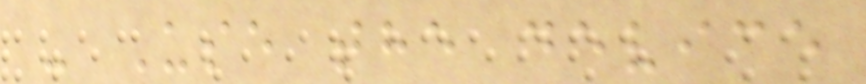- Use the device
